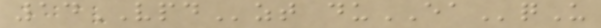14VPDzt duEAqU
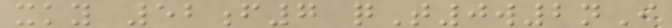xky 52f7 qT0w2nI
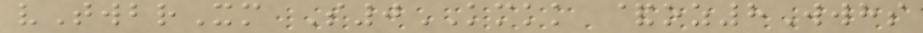vTwbrXm S0KMKK &oz8Wwhs
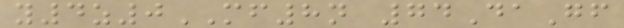y4z0MF8n 74DaGf
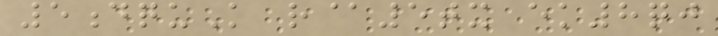5dquK r@5tx ek8qj
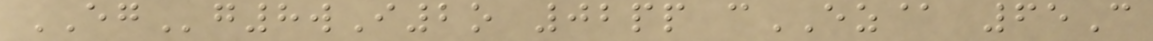EGg8wI2o 02pp cEZ@ 65C
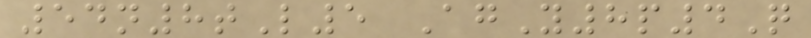54n8tL5 AgY8p4Q
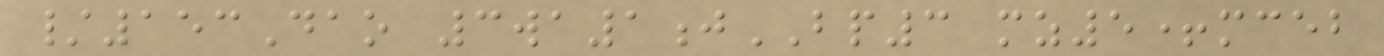/153Dao 3wa1jBP3 mz5+mceb
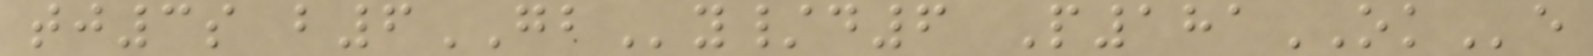tj3s b6GBy/d6 P181OKe
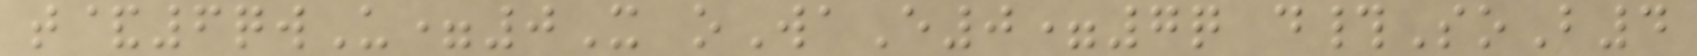t&6qwU=0X oWaE0=7q d#SoB4
